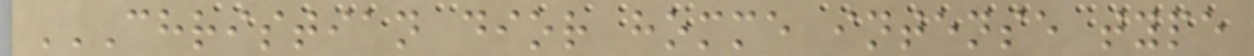CHRISTIAN DIOR HOMME INTENSE TYPE
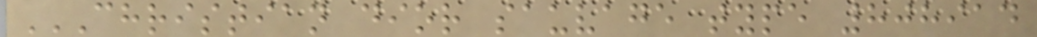CHRISTIAN DIOR SAUVAGE TYPE 808914
